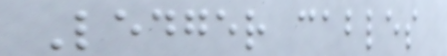Ledger cables
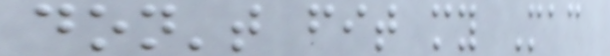don't fit my Mac
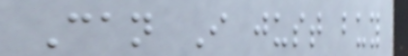Can I just buy
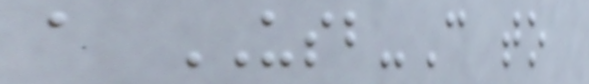a USB-C to
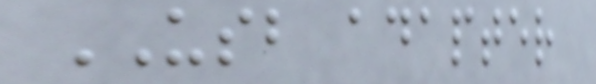USB adapter
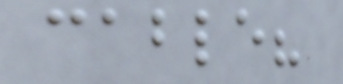cable?
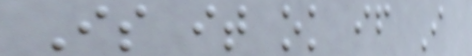Is it ok if I
